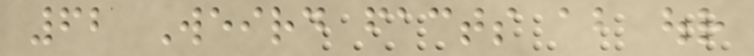62 Weird facts about our
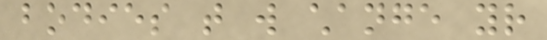bodies that will change your
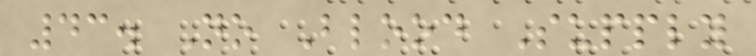43. No Blood Supply
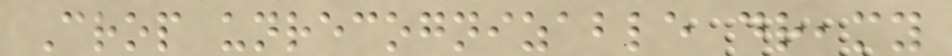Crop unrecognizable dreamy
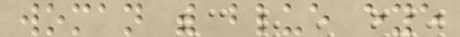woman with blue eye
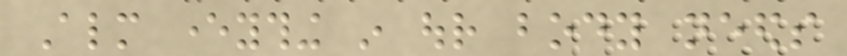Almost everything in our body needs
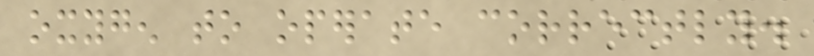oxygen to operate correctly.
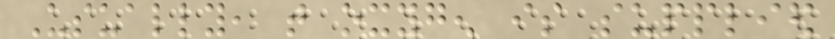Usually, that oxygen is supplied
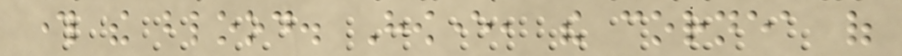through the blood. However, the cornea of
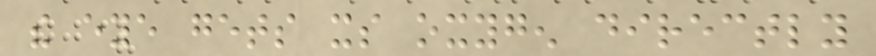the eye gets its oxygen directly
